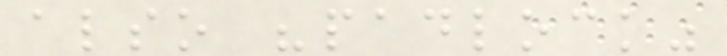also "padlock"
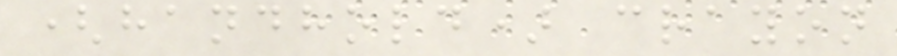(handhold) crayon
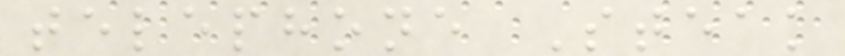telephone Steak
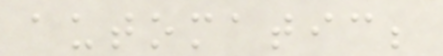automatic;
